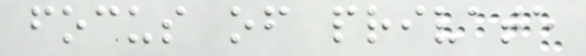focus of private
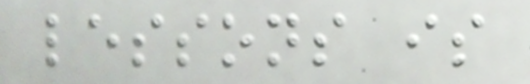lessons is
